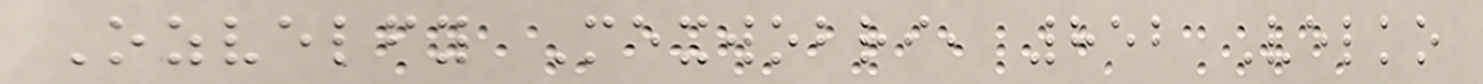Ozvelfy Mexwobri, 852 Velko
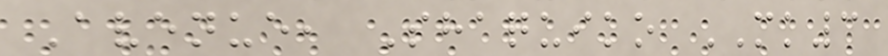Avenue, Shaquiko MK3
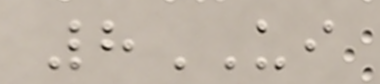8UI
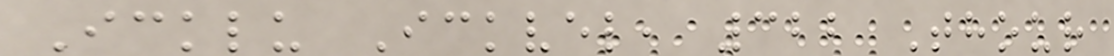Icklu Ickvel, 322 Thour
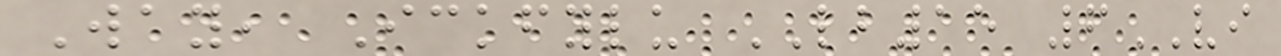Way, Ickfylu LB15 6VI
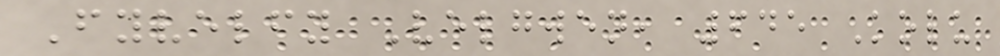Fyvelfy Velgwen, 645 Kolu
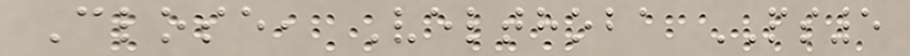Close, Velthoba PS5
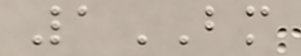1BM
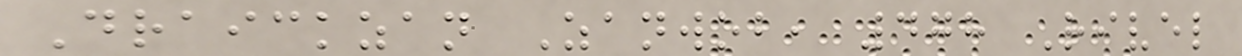Draickzan Zanwob, 478 Rivel
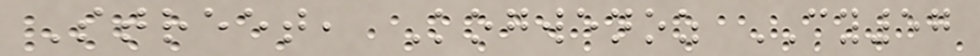Street, Kogwenoz CY57
